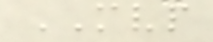MVP
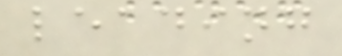leading
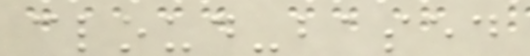cloud-based
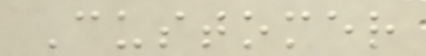Customer
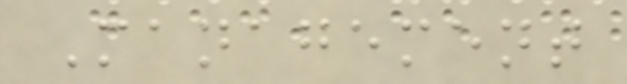Management
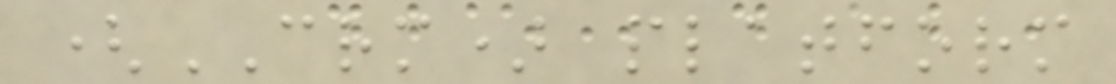(CRM) platform
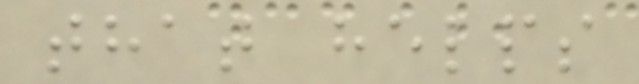that helps
